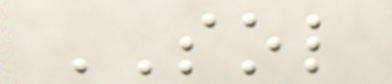SOL
